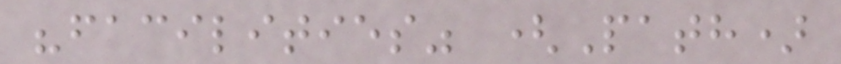"facilities" (Path)
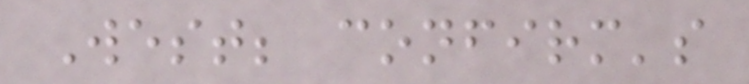West; confirm's
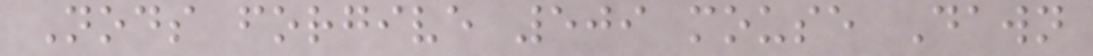Nods forgive 509 mouse Dawn
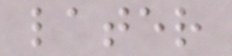later
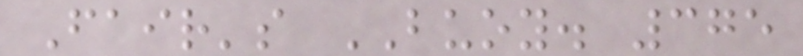Fair's BUOY. 375
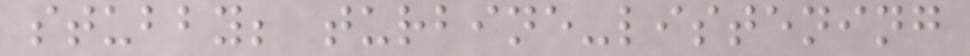stubby; turbine-listening
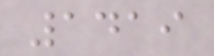1419
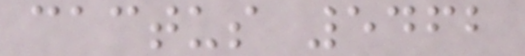cactus 5462
